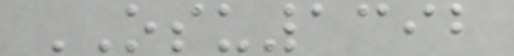OSU1392
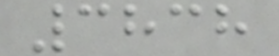3838
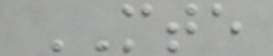MTE
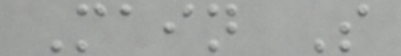Main S
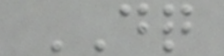DQ
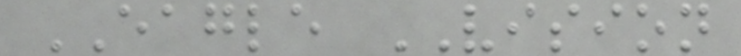EAGLE VISION
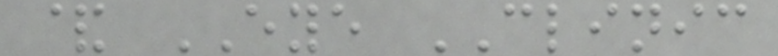& EYE CLINIC
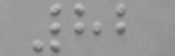82
